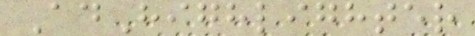AdHighlighter
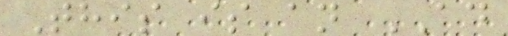This is an AD
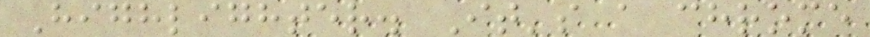Highlighter. It's a chrome
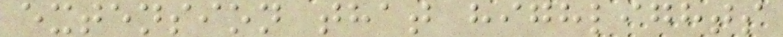extension that highlights
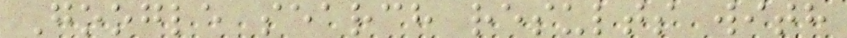Google search results with
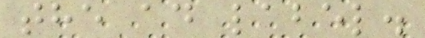the ad label.
